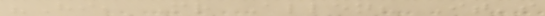"Hi, Mr Allen? It's
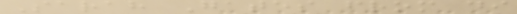Sarah Gates from di
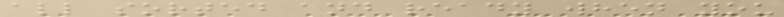all sorted and ready when you
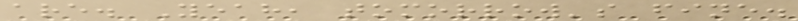are. Yeah, tomorrow's fine.
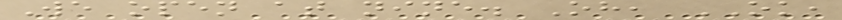We open at nine. Oh, OK,
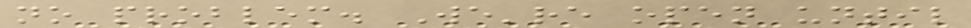no problem. We're open until
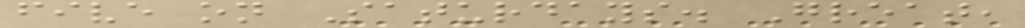five on Saturdays. Great,
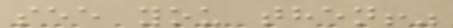see you then!"
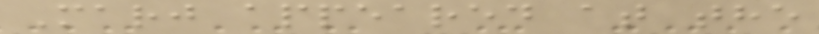Marj appeared at the
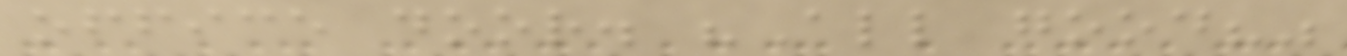office door. "All good?"
